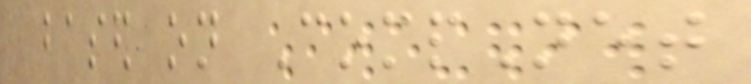based on CompNet
